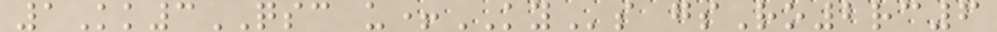1Kk3QSC u+KYs gsRo2rc6
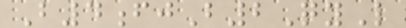B4fjB2QyL
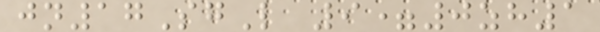jn17SgL 9=0zh1
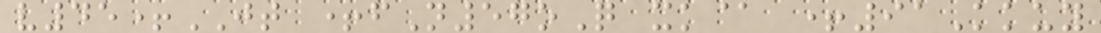v45+JT +fN57oQ xk@ +91Kkuy
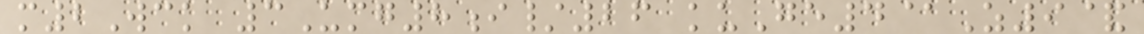m2Wck 3Umg8i/26 kuGe4@Z9&
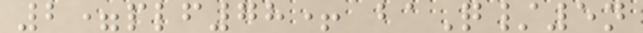2=plf78+ baQ/5n
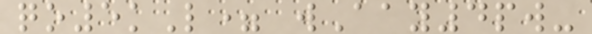qo5kL= wAay4pw-
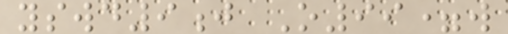yswd9j O99=w
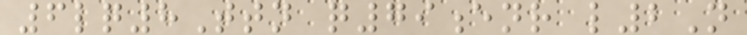6lq8Ttn q79enr l2N
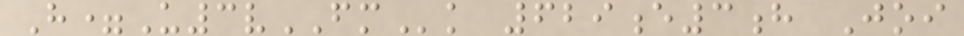H=U3vFMk 629e3h Joi
